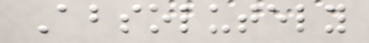Absolutely
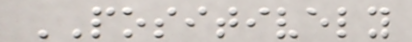POSITIVELY
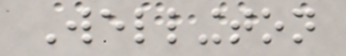Wellington
